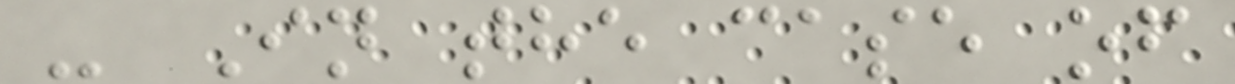- In the case of
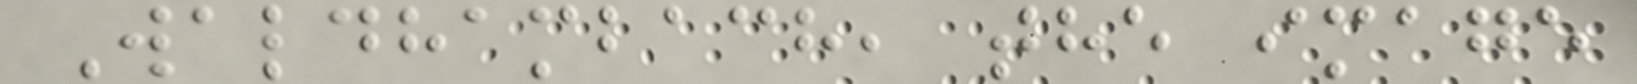Waldhambach, the image
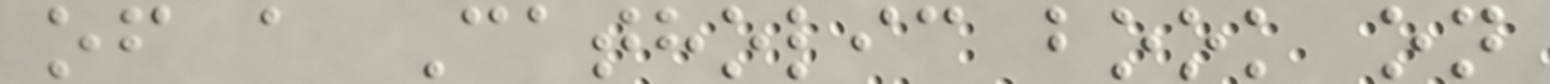of a Catholic book on
